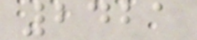2421
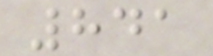841
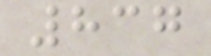837
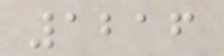1216
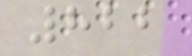822
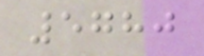5780
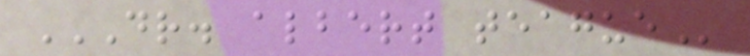DR. ALBERT TEAGUE
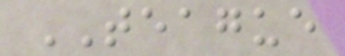TEAGUE
